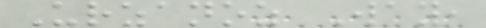Urzanoz Way,
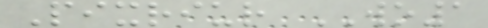Pixriur WO1
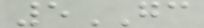5GC
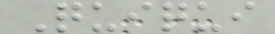Quiqui
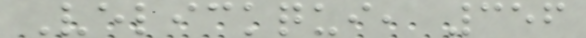Velickqui, 356
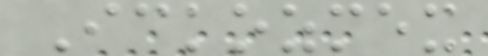Ickozmex
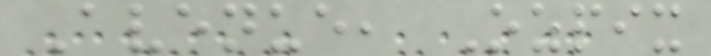Avenue, Ozpix
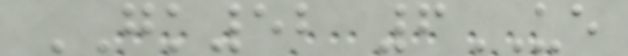GK52 6UE
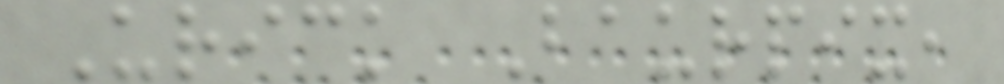Urick Baurpix,
